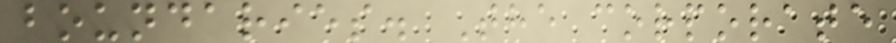boundaries. The corporate
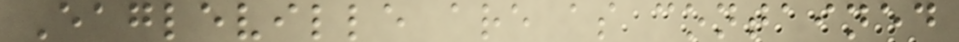Eagleville are as contained
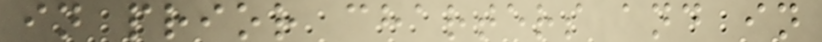in prior charters and in
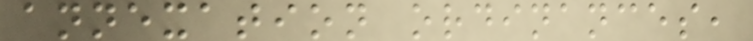annexation ordinances,
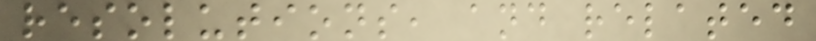resolutions, and related
